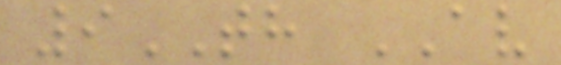9TH AV
